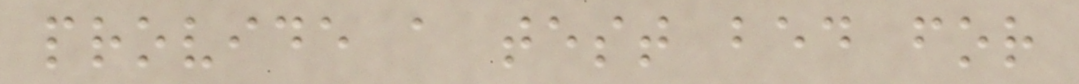provide a test bed for
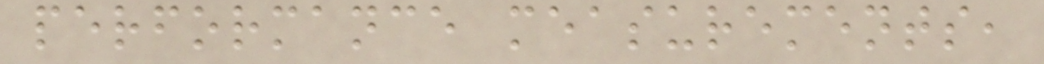performance measurements,
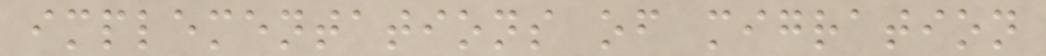implementations of migration
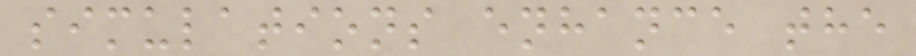simulations enhance the
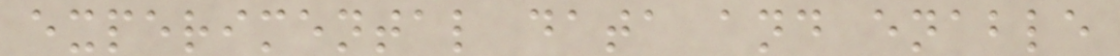experimental data and enable
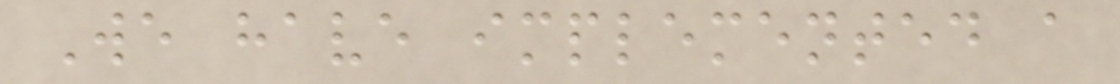We have implemented a
